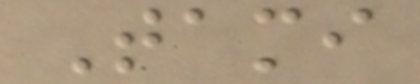Tami
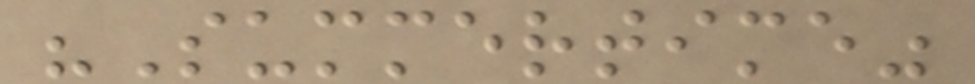"Summertime"
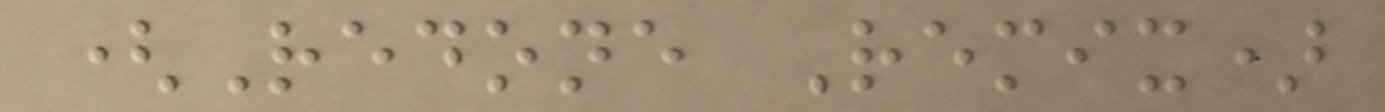(Redone Remix)
